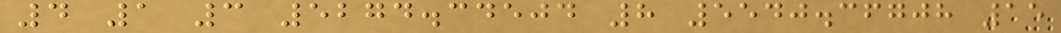4 1 3 5274.34504 8 5540.36708 15
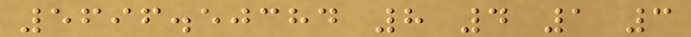5696.50384 8 4 1 3
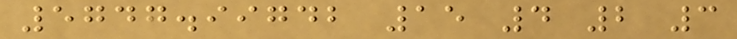5747.99742 15 4 2 3
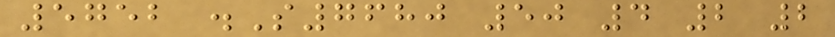5752 .S7680 50 4 2 2
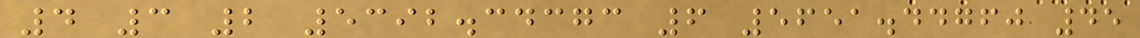4 3 2 5392.34373 6 5651.44760 45
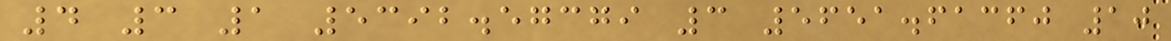4 3 1 5392.57379 3 5651.61360 10
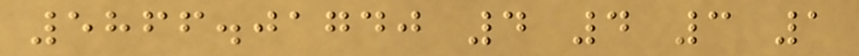5866.01740 4 4 3 1
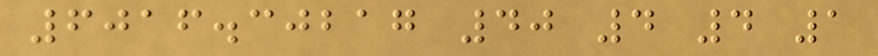6016.30217 40 4 4 1
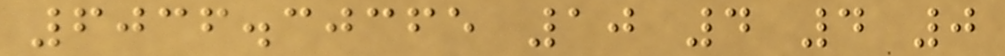6036.30365 10 4 4 0
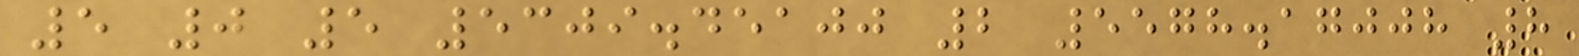5 0 5 5309.45100 2 5578.17008 8
